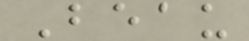Beau
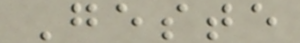Geste
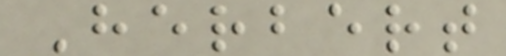Herbert
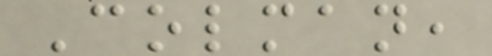Colman,
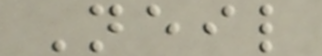Neil
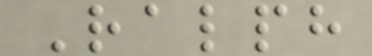Ralph
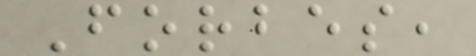Forbes,
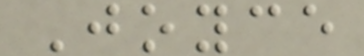Joyce
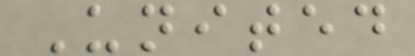United
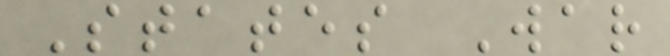States War
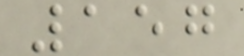157
